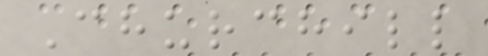Churchill
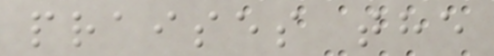praises the
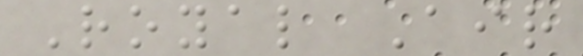Royal Air
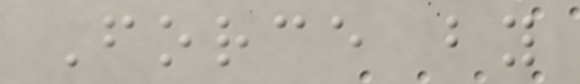Force by
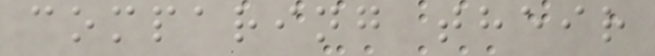comparing their
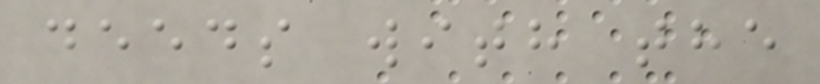deeds with the
